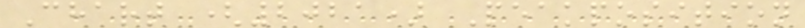Chart (2021) Peakposition
